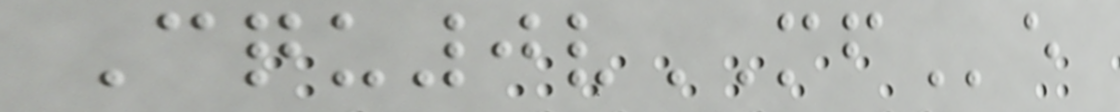Cqu0vMFe
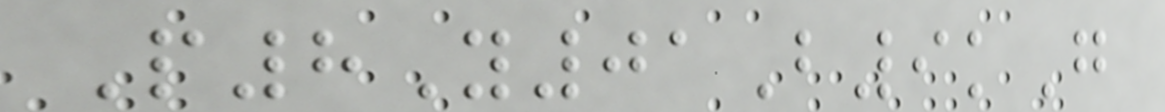P8Y01B9kG
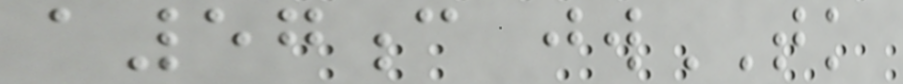a57c jwTK
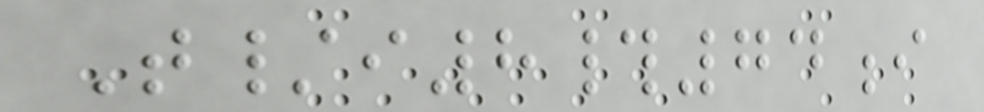T/i8#74i
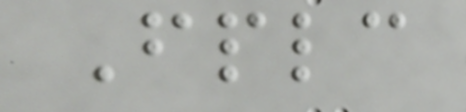Fplc
